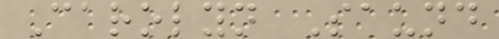Carolyn Saund
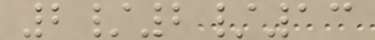2/2/13
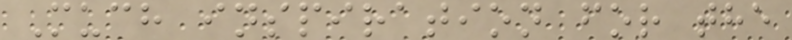Much inspiration for the
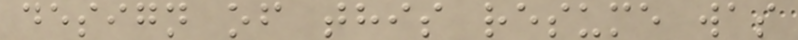design of this resume was
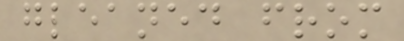gleaned from
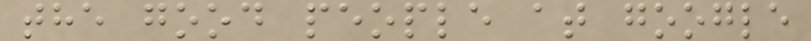the good people at google
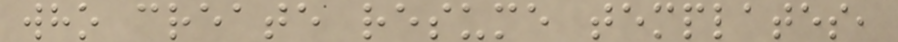who create resume templates,
